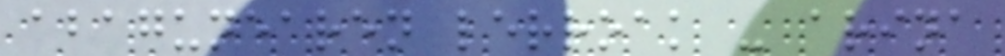abagunearen lerroak - arina
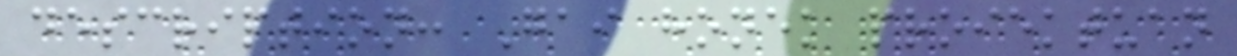description: Gai honek proiektuan
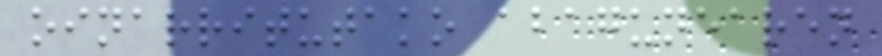oinarritutako abagunearen
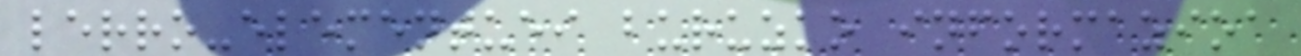lerro-elementuei buruzko informazioa
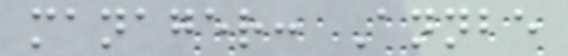manager: Annbe
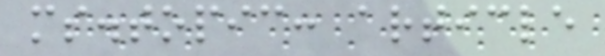ms.topic: article
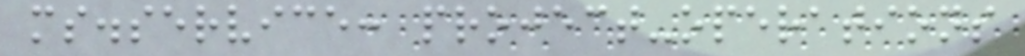ms.service: project-operations
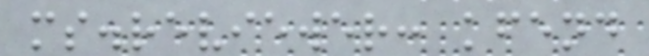ms.reviewer: kfend
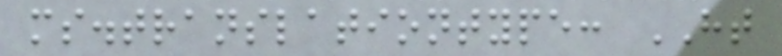ms.translationtype: HT
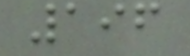196
